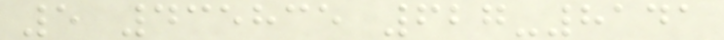5 435835 627-8141
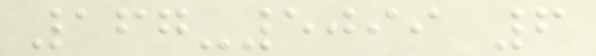167-5099 6
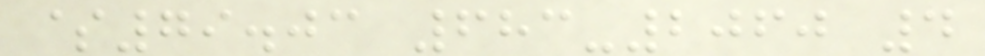$79.03 683-2060 4
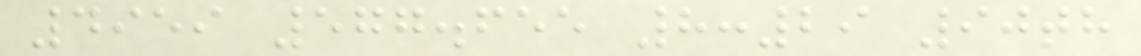4959 577.655 8:29 90th
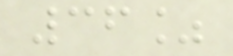36%
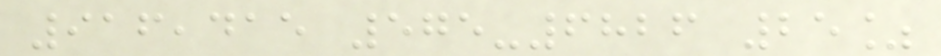916,415 575-6826 25%
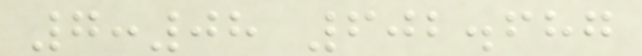7:08 602.687
